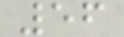56
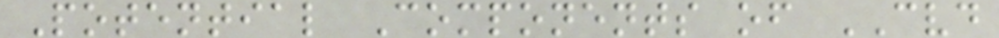Potential Components of CVD
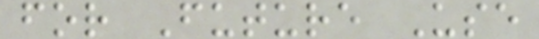for Future Use
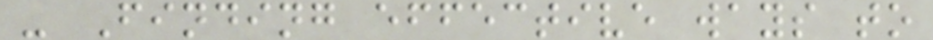- Finding effective ways to
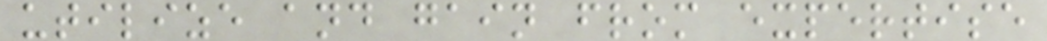utilize and gain from expertise
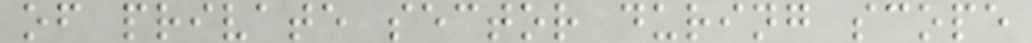of private sector during scope
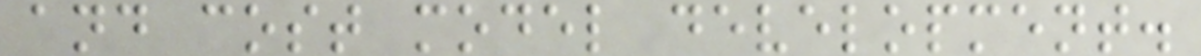and cost model development.
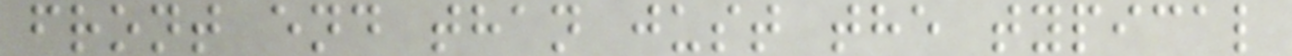front end than just the typical
